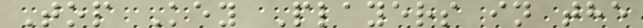Top Key Players in the
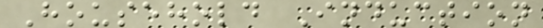Household Induction
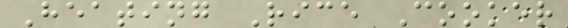Heating Rice Cooker
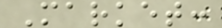Market:
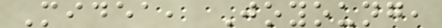Midea, Joyoung,
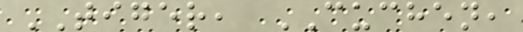TIGER, CUCHEN,
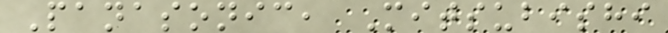Panasonic, Mitsubishi
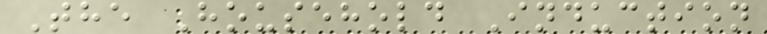The Household Induction
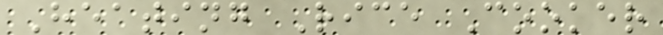Heating Rice Cooker
